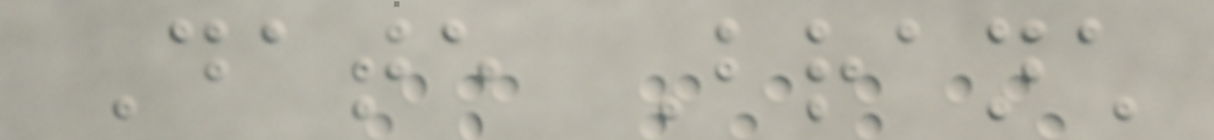Date Branch
